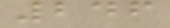246
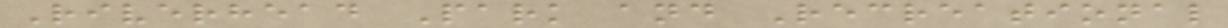Riverhead Park and Recreational
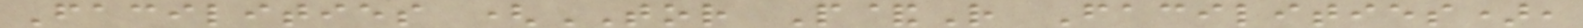Facilities (TOR P&R Facilities),
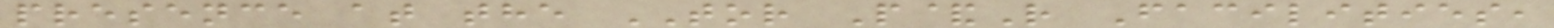presence at the TOR P&R Facilities,
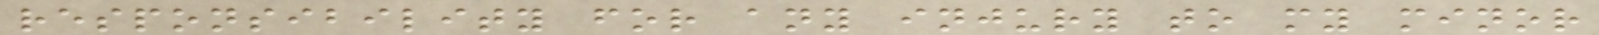responsibility for any injury to my minor
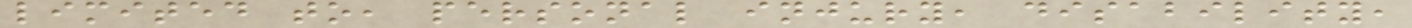limited to, personal injury, disability,
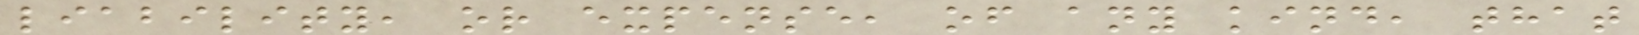liability, or expense, of any kind, that
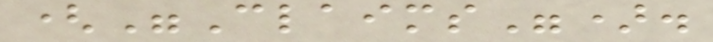("Claims").
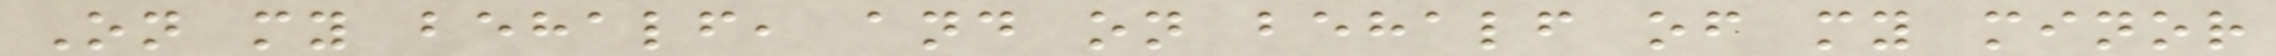On my behalf, and on behalf of my minor
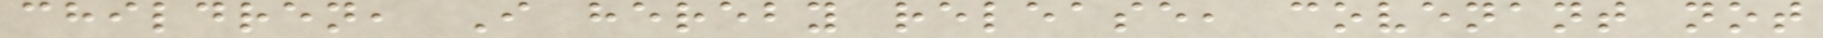children, I hereby release, covenant not
